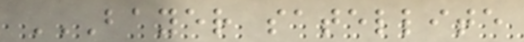BAYER SATELLITE
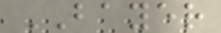BAYER
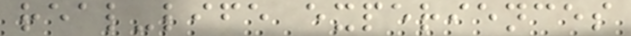real-life experiences
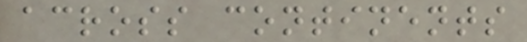across continents
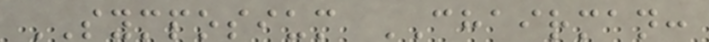SYMPOSIUM CHAIRMAN:
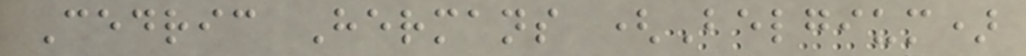Cedric Hermans (Belgium)
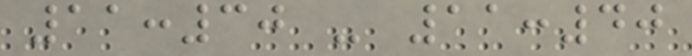11:30 - 11:40
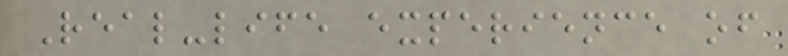Real-life experience of
